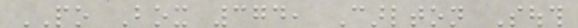PO Box 374, Carlton South
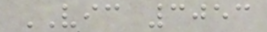VIC 3053
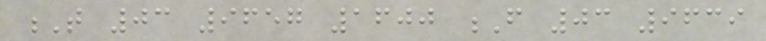T 03 9657 1600 F 03 9639
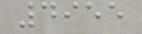4955
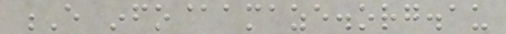E info@amaze.org.au
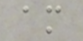am
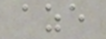aze
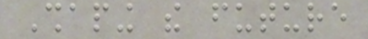Shaping the future
